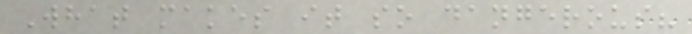What makes it so dangerous?
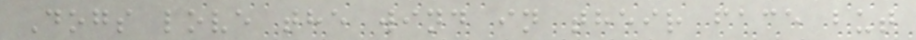Dogs love the wind in their face but
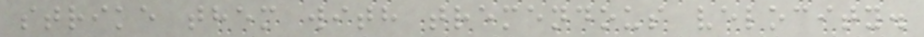strike them with tremendous velocity.
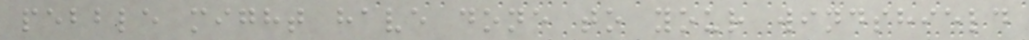pebble might have done to your windshield
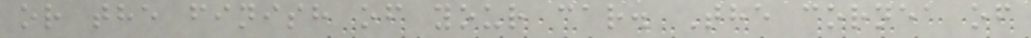or the finish of your car. The cornea of
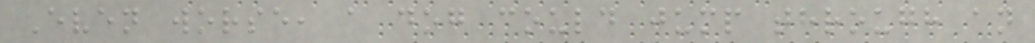Even worse, a dog could jump through an
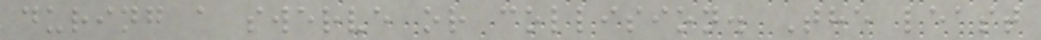during a swerve or collision. The least
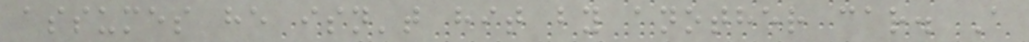assumes he isn't hit by another car. A
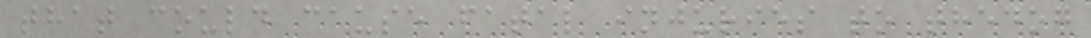that could cause fatal injuries to thedog
